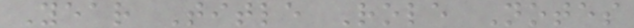Year Title Role Notes
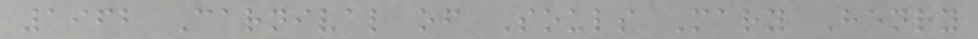1962 Carnival of Souls Mary Henry
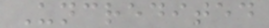Uncredited
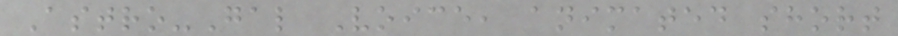Astro-Gal Voice, animated short
